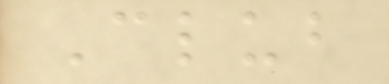Club
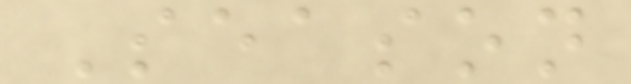Season
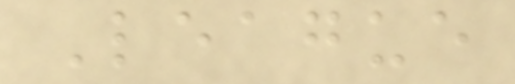League
